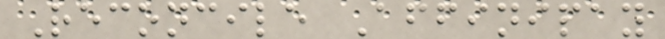Reconcile Affinipay
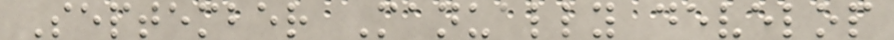September Manually develop
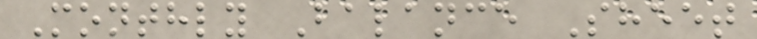Monthly Balance Sheet
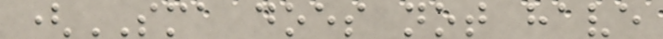(SMA does not have
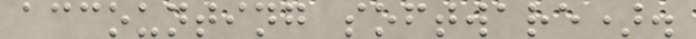accounting software).
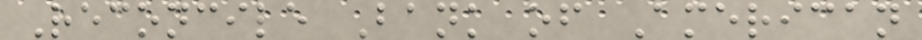Reconcile Bank of American
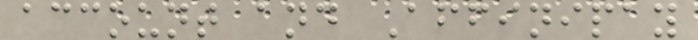account and Affinipay
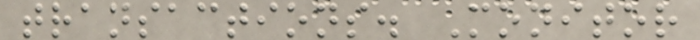transactions. Monitor
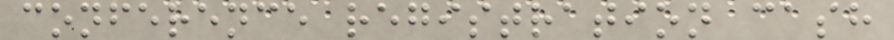conference registration cash
